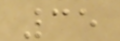35
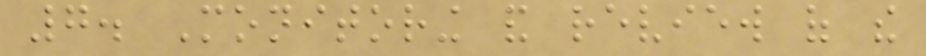7. Monitoring and review of the
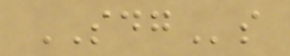SDGs
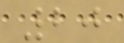20
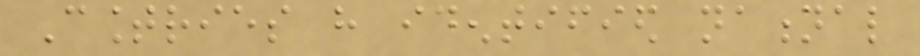Countries have identified national
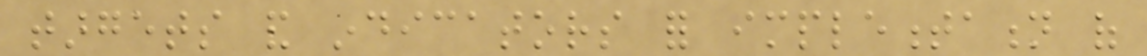targets and indicators for implementation of
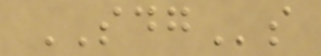SDGs
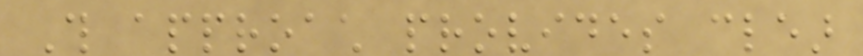This approach provides clear
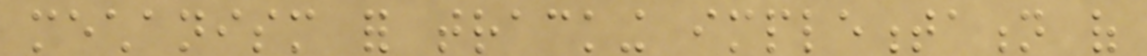mechanism for tracking implementation of
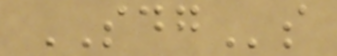SDGs
